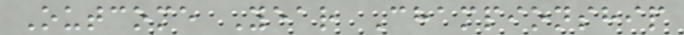Outcome Year Championship
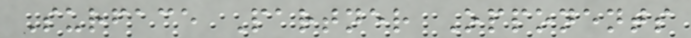Surface Partner Opponents
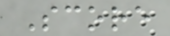Score
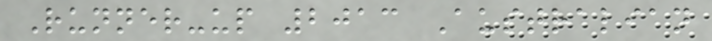Runner-up 2013 Australian
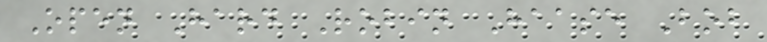Open Hard Robin Haase Bob
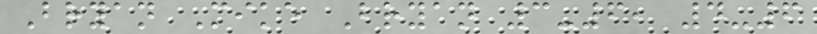Bryan Mike Bryan 3-6, 4-6
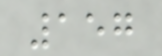157
